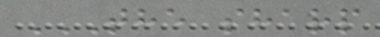THE SHARP
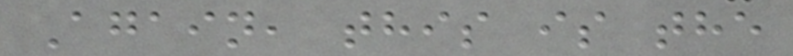Again, this is the
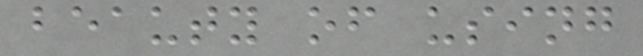beauty of using
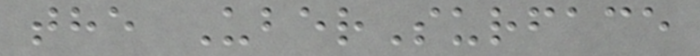the UberSurface
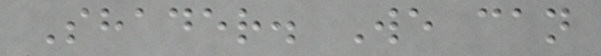Shader. We can
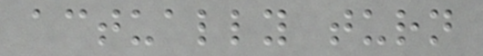actually turn
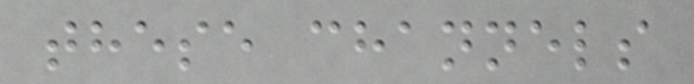these channels
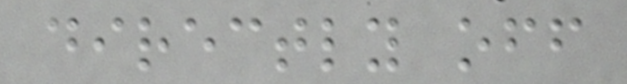directly off
